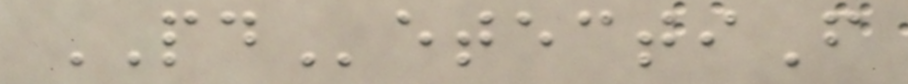PDetectiF
